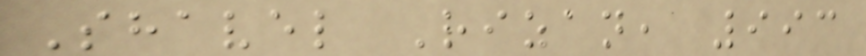Shavel Rizan, 993
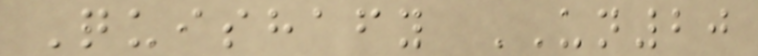Quishafy UN20
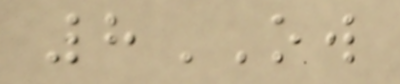8OW
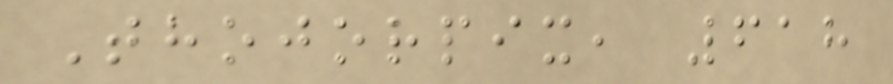Thojorpix, 618
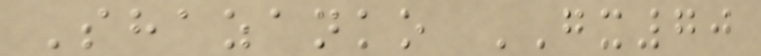Shazanko GX70
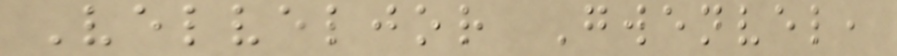Velveljor Gwenvel,
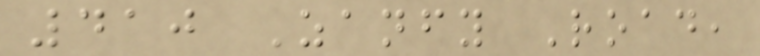410 Zanfy Road,
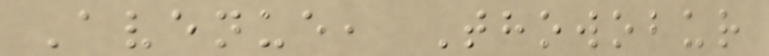Avenue, Thowobur
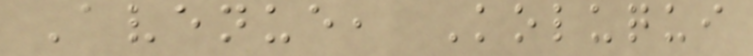Avenue, Koluqui
